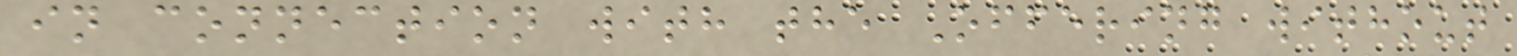in connection with the Offering without
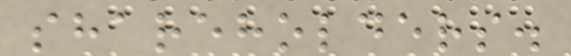shareholders.
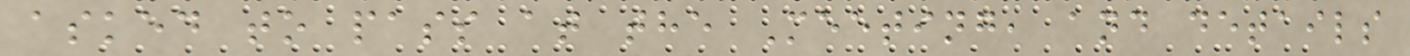asked to pass at the Meeting, and details
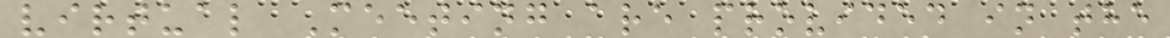virtual Meeting are provided in the
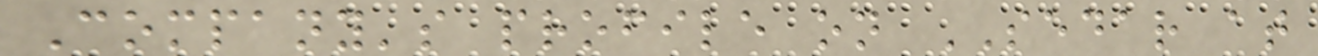Company's profile on SEDAR at
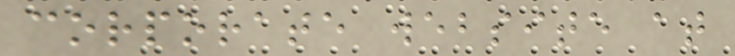corporate website at
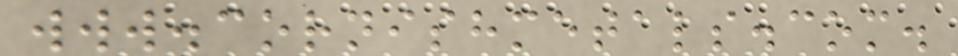www.cornishmetals.com.
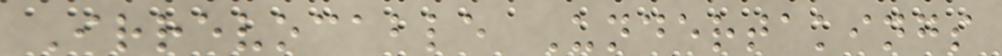Irrevocable Undertakings
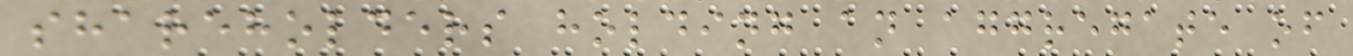shareholders holding an aggregate of
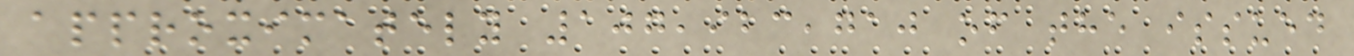approximately 107,923,710 of the issued
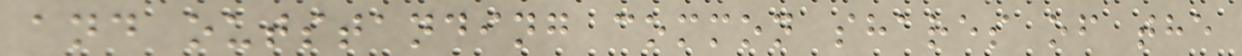and outstanding common shares of the
